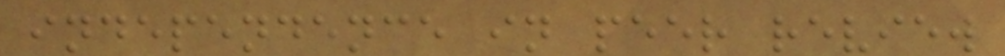independence in peer review
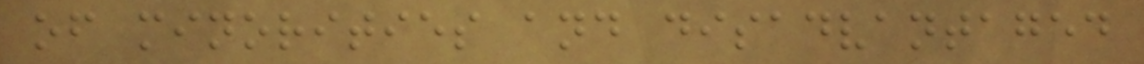of minorities and disadvantaged
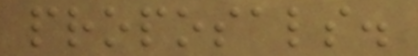proposals.
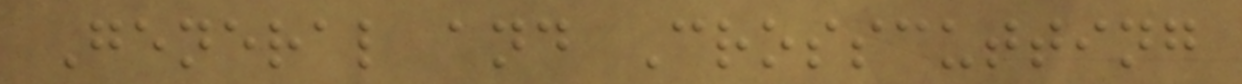General and Crosscutting
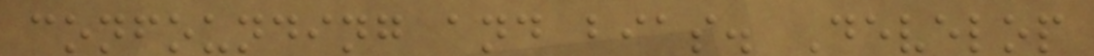confounding and bias. Develop
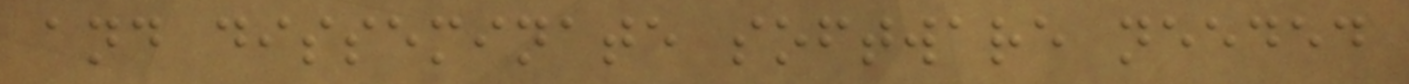and disseminate software needed
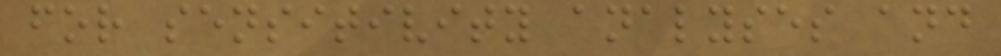for sensitivity analyses and
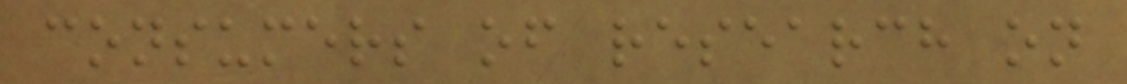consumers of research on
